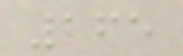265
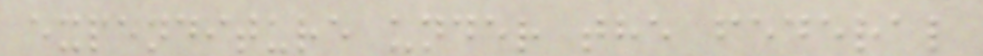expenditure under the federal
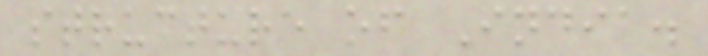structure of India.
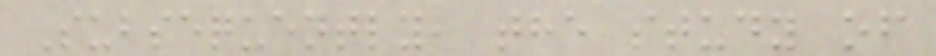Subsequently, the study of
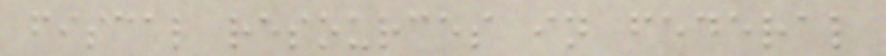fiscal resources in federal
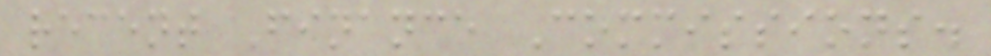recent Finance Commissions.
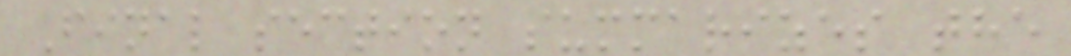Final section summarizes the
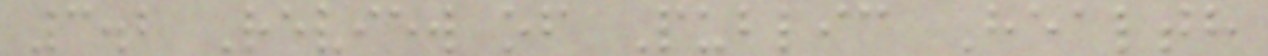3.2 Review of Public Health
